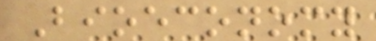Bioeconomy
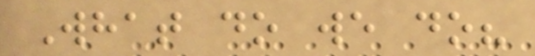What do we do?
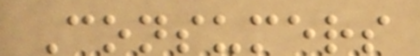Consumers
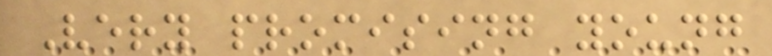Very promising young
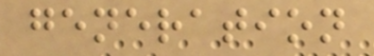generation
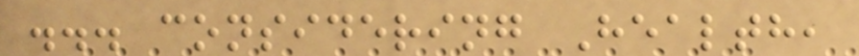... considering Health,
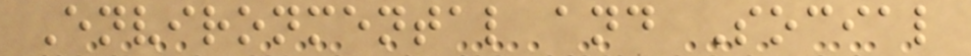Environmental and Social
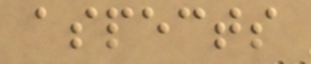aspects
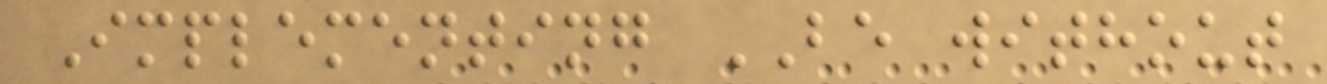Implementing BE without
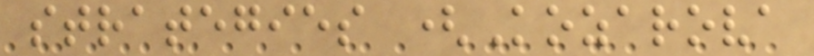strategies (Kozarova
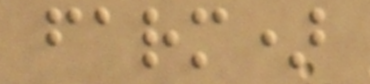farm)
